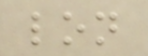lon
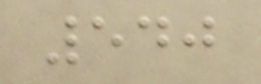540
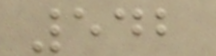542
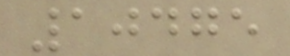10475
